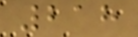218
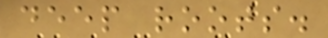deep roots.
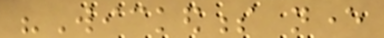"Wickedness never
